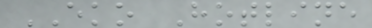EKO Hotline
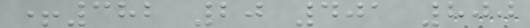+382 20 401 800
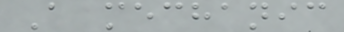A mechanic
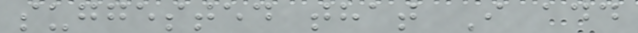suggested that I add
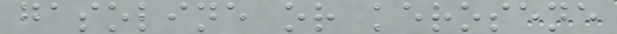gasoline or kerosene
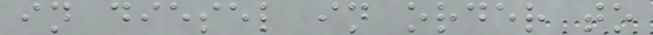in diesel in order to
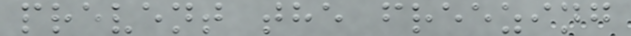prevent the freezing
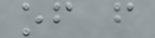of f
